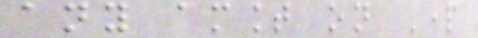any amount on Part
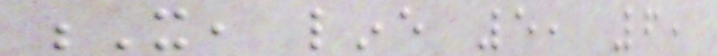X, line 5, 6,
